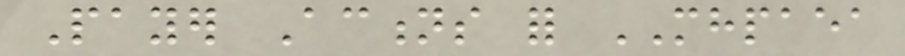Payer Actions for MHPAEA
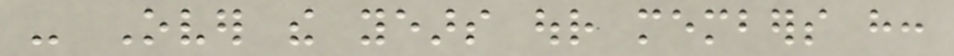- Over the years our members have:
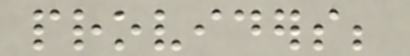providers;
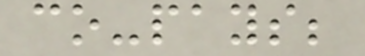co-pays;
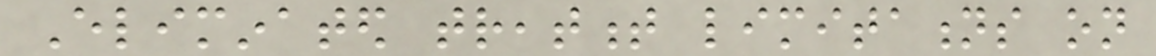Eliminated treatment limitations on
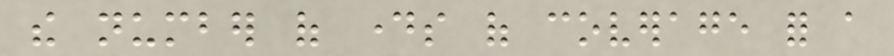the number of days of coverage for a
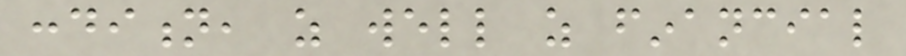condition, as well as financial
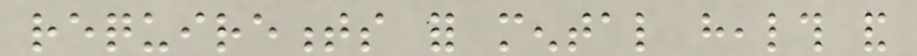requirements for mental health and
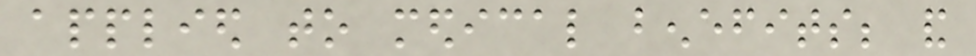applied to medical benefits; and
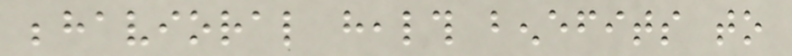behavioral health benefits to
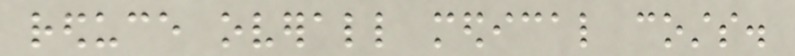reduce overall medical costs.
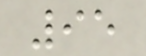95
